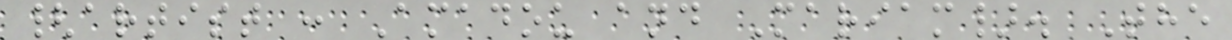{artist : Amadou and Mariam}. The
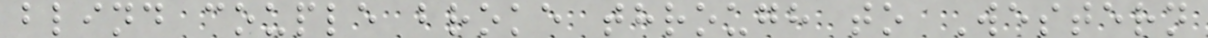blind couple broke through to Western
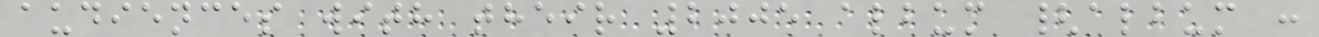audiences with their 2005 album {album :
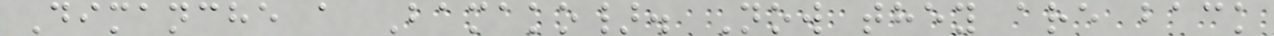Dimanche a Bamako}. Now they are back
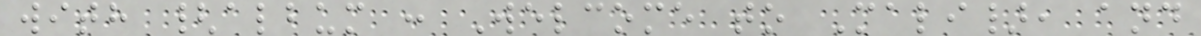with {album : Welcome to Mali}, and
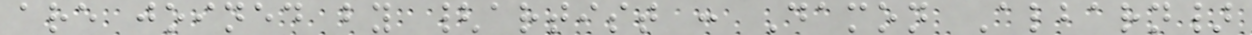are joined by {artist : Damon Albarn}
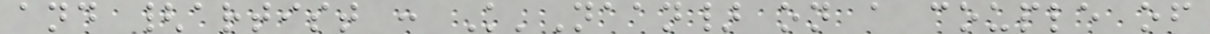and {artist : K'Naan} on a couple of
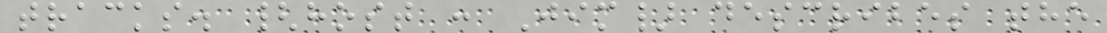tracks. {host : Jim} describes the
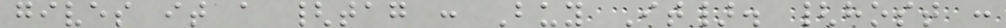gives it a {tag : Buy It}. {host :
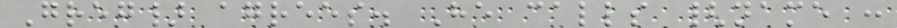Greg} agrees. He calls {name :
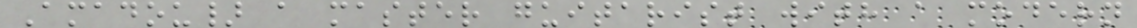Amadou} a master guitarist with a modern
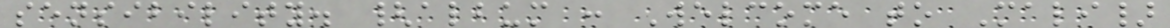sensibility. {album : Welcome to Mali}
